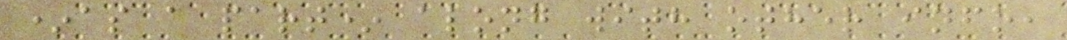*as a part* along with other info,
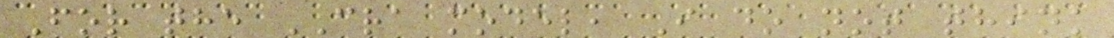For the CRA model, I do not think
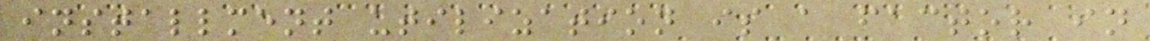installment utilization is a factor in
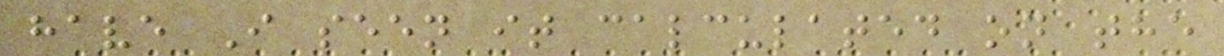have I seen it calculated on the
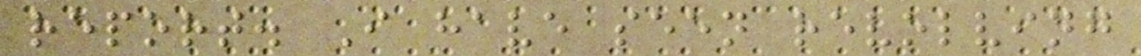report. I have seen revolving
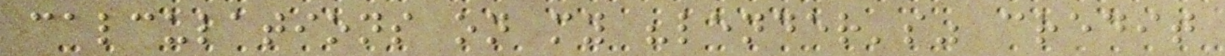calculations on my "lender's" credit
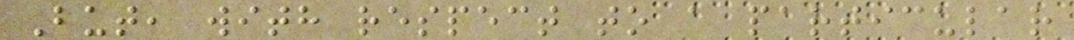But, with respect to a particular
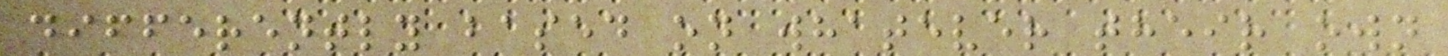differently based on whatever their own
